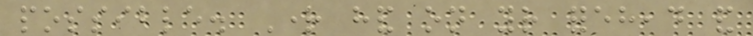possible. Right hand on your forehead and
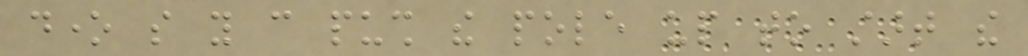done so you can push the pole up to start the
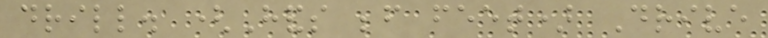drill. (Hands before feet) Drive
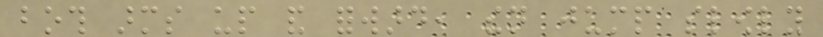both arms up and forward, then jump slowly
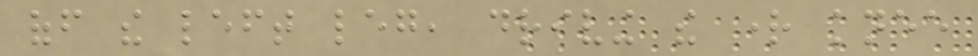off the left leg, driving the right knee
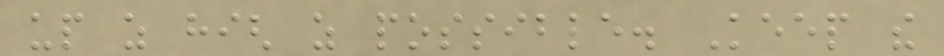up as high as possible. Keep the
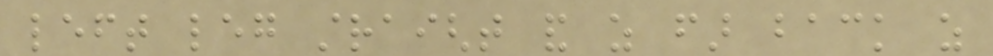left leg straight and as far back as
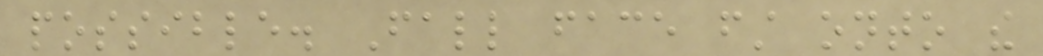possible. Fall face first onto the
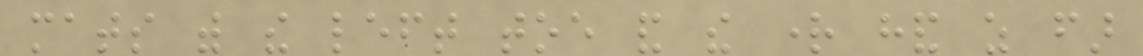mats with the left toe and the right hand as far
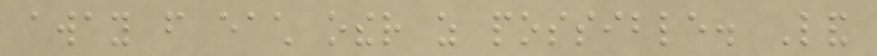away from each other as possible. Land
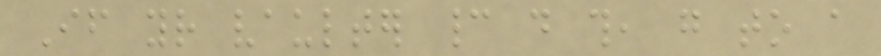If your vaulter cannot do this, go to a
